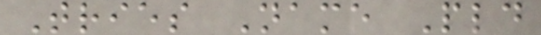Tries Name Pld
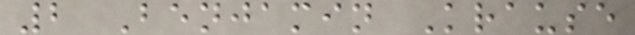2 Benjamin Krause
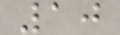10
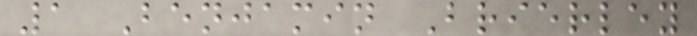1 Benjamin Brierley
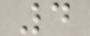4
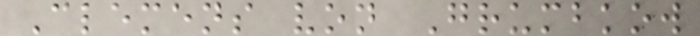Clemens von Grumbkow
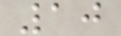10
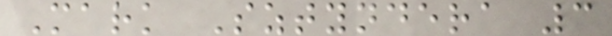Mark Sztyndera 3
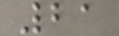21
